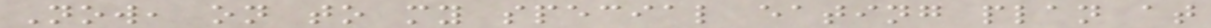Now, on to my special eating plan at
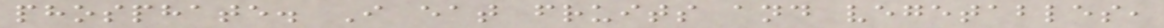phosphate. I eat fruits and vegetables,
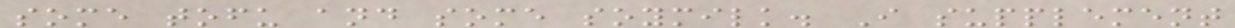some tofu and some soymilk. I supplement
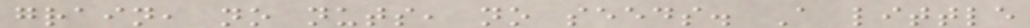grain, no nuts, no seeds. A little
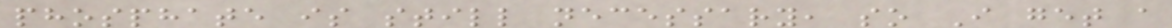phosphate is still necessary, so I get a
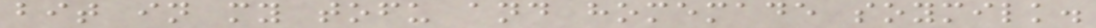bit in my tofu and homemade soymilk.
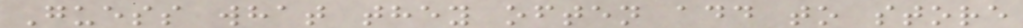Guess what they often add to store
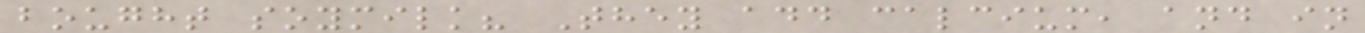bought soymilk? They add calcium, and in
